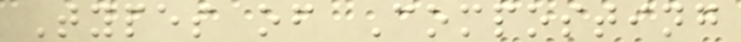Types of Composting
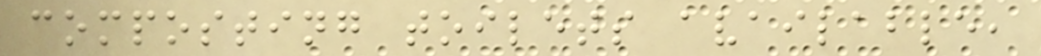composting toilets available,
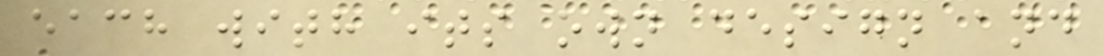each with its own design and
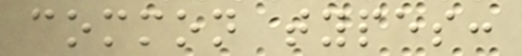common types:
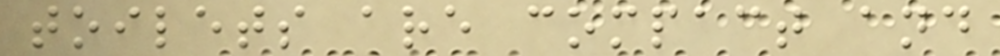toilets are compact and
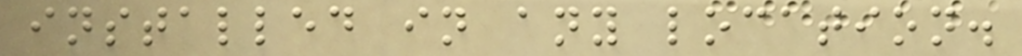installed in any location.
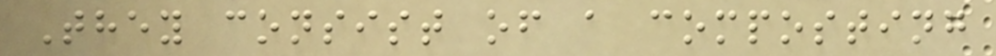They consist of a composting
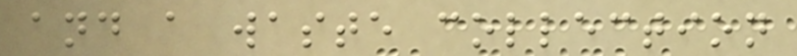and a waste collection
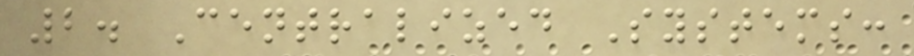2. Centralized Systems:
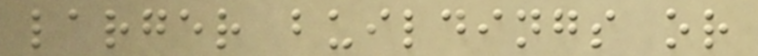larger buildings or
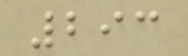293
